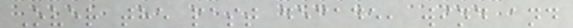Over the past decade, wind and
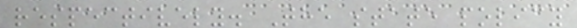respectively. The state policy
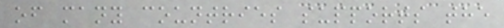of many countries supports the
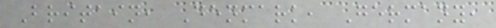Britain, Denmark, Germany,
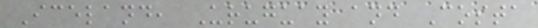Iceland, Uruguay and Costa
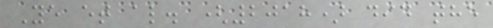Ye et al. (2018) did the
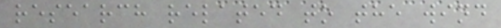research related to the wind
